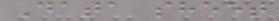Data sheet
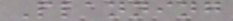Planning
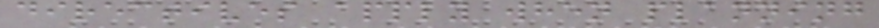directives apply when planning
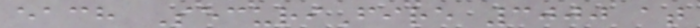each SecuriFire 3000 at
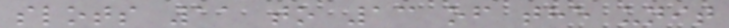slots 11 to 13 of the unit
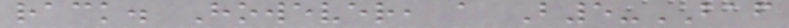rack. However, a B5-BAF
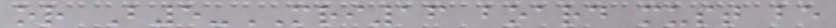or B5-MRI16 board must be
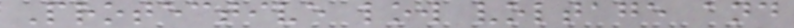Protective low voltage and
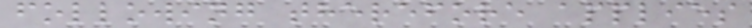following therefore applies
